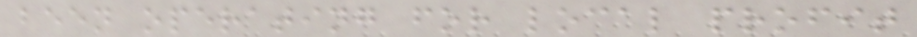been operating for local profit
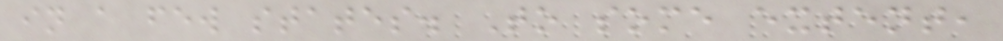in a few states. To some extent,
